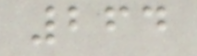264
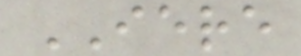IERE
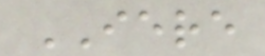IERE
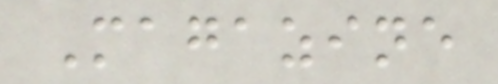Magazine
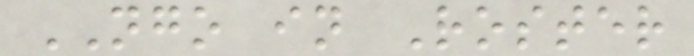NGO in Roster
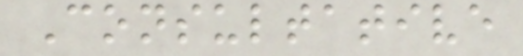Consultative
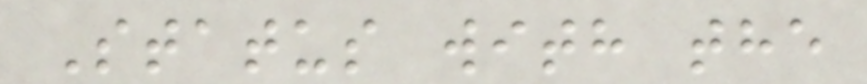Status with the
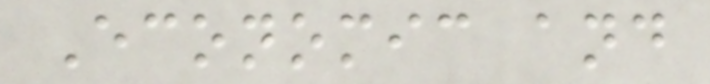Economic and
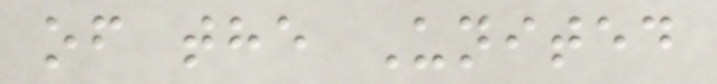of the United
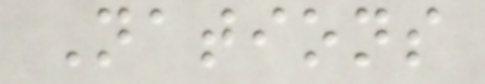Nations
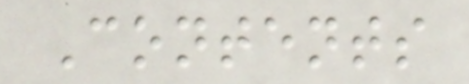Contents
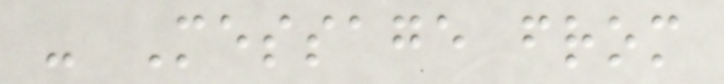- Message from
